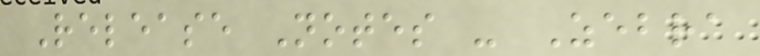Release Notes - Zebra
